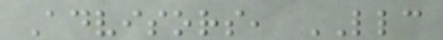Advisors, LLC
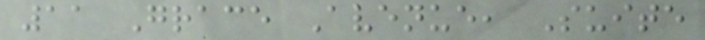11 Grace Avenue, Suite
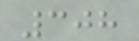308
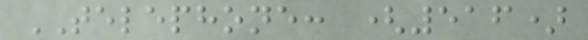TELEPHONE: (516)
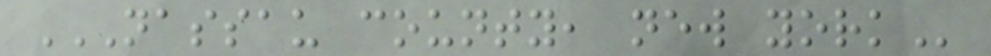NASSAU COUNTY, NEW YORK
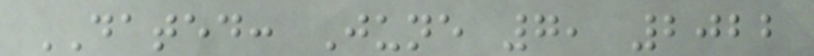DATED: June 7, 2022
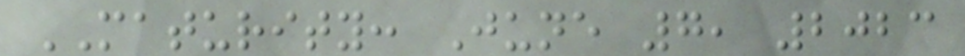MATURITY: June 7, 2023
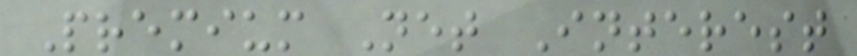Premium Net Interest
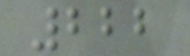222
